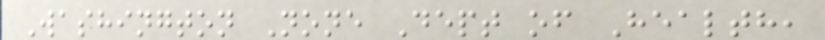Washington None Dept of Health,
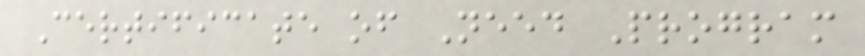Certificate of Need Program
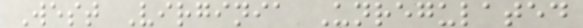West Virginia Unregulated
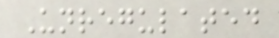Unregulated
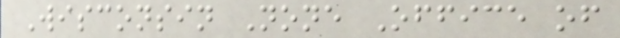Wisconsin None Office of
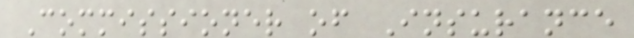Commissioner of Insurance
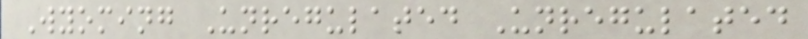Wyoming Unregulated Unregulated
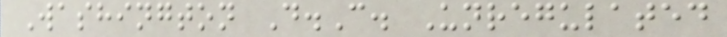Washington D.C. Unregulated
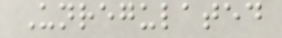Unregulated
